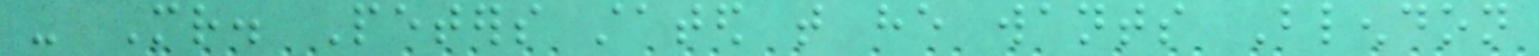- Mr. Peters stated that he wants Blendon
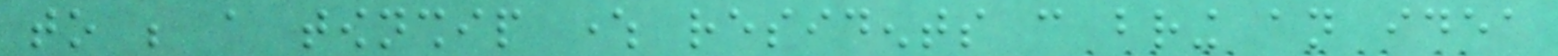to be a township where residents can bring an idea
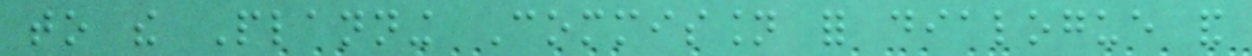to the Planning Commission for dialogue and
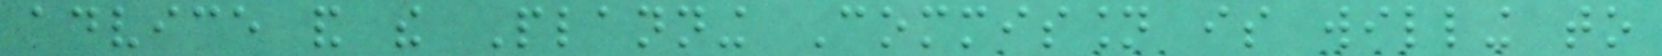advice and the Planning Commission is willing to
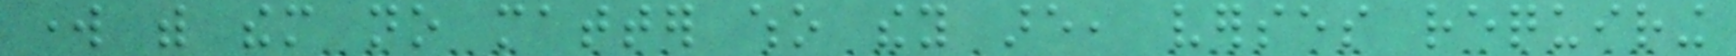work with them no matter who they are, verses requiring
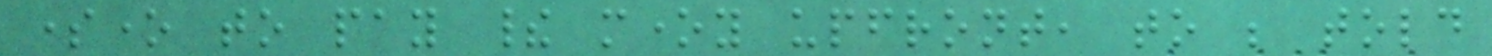someone to pay their money upfront, to be told
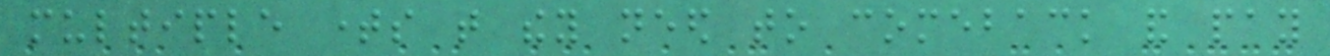multiple times that they need to comeback and pay
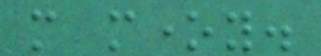more money.
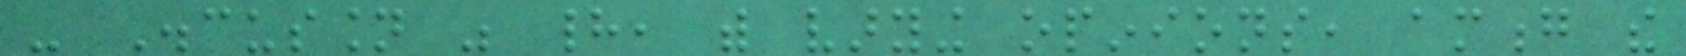- Discussion was had, with varying opinions, among the
